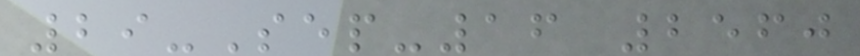29-Sep-16 2560
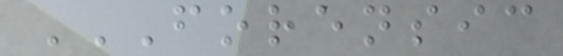FORENSIC
